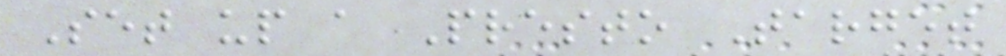Set up a Presto Target
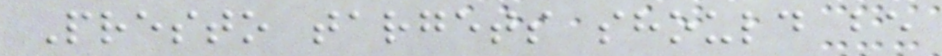Presto targets should be
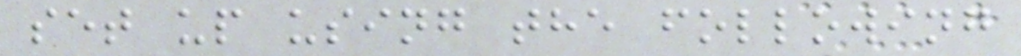set up using the following
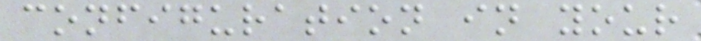configuration in your
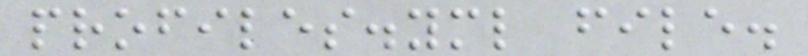profiles.yml file.
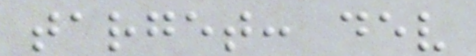target: dev
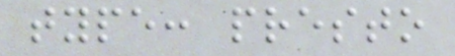type: presto
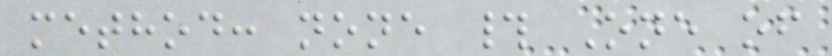method: none # One of
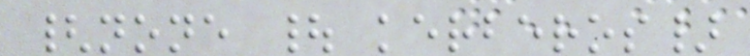{none | kerberos}
